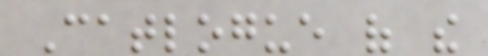Catlogue of the
